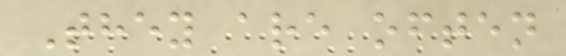They are often
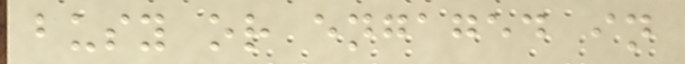busy or engaged in
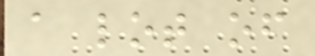a lot of
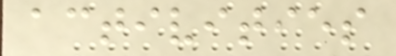activities
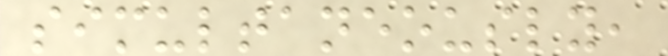simultaneously,
